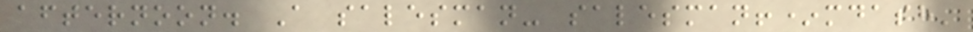afternoon. A salesman- salesman!*mdash'
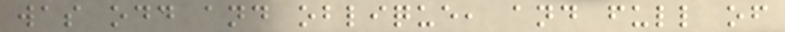was odd and oblique, and full of
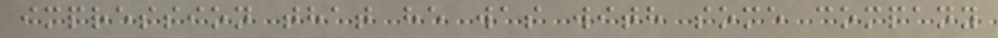impression that he was with some company
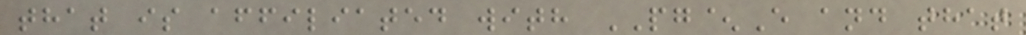that is affiliated with PG^E and that
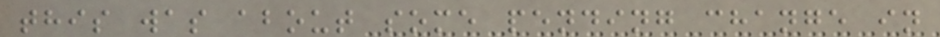this was about some pending change in
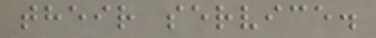their service.
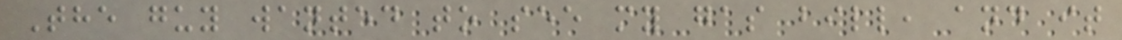The guy wanted to see my gas bill, and it
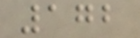172
